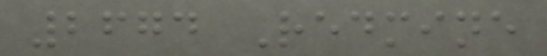2674 Redmine
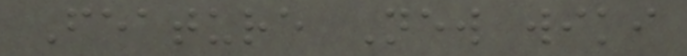Feature New wiki
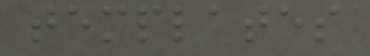templates
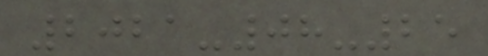2021-08-25
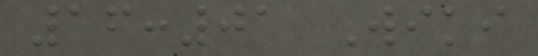16:01 Wiki
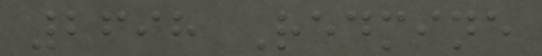2698 Redmine
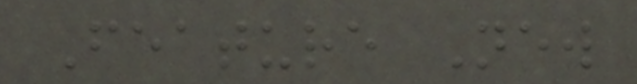Feature New
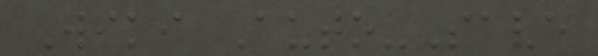Wiki Auto-Save
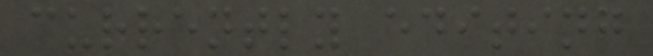currently editing
